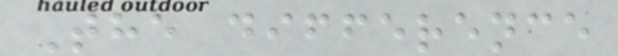The difference
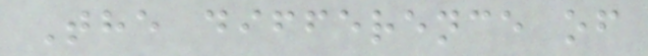The difference of
